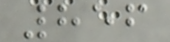856
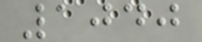1040
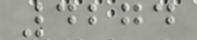4274
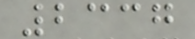2337
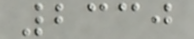2330
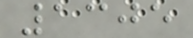1305
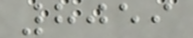8059
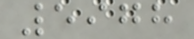5978
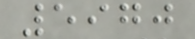5970
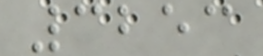3253
